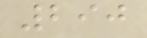290
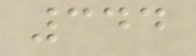344
